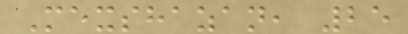Mexshazan, 25
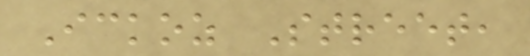Ickoz Street,
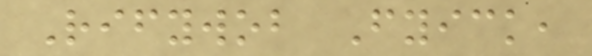Rifywob Fyick,
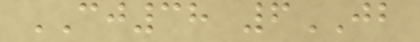CJ38 6JB
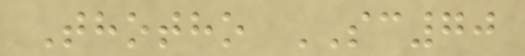Thotho SC70
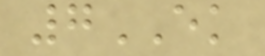7EK
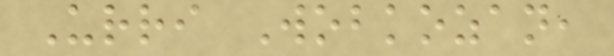Urri Wobkozan,
